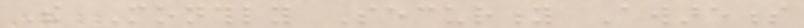The Monthly Security Awareness
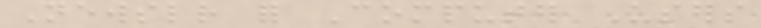Newsletter for Computer Users
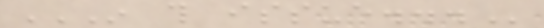IN THIS ISSUE...
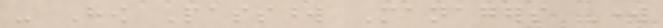- How Password Managers Work
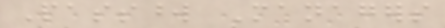Password Managers
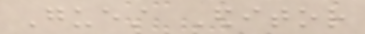Guest Editor
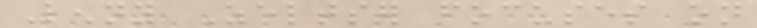Lenny Zeltser focuses on
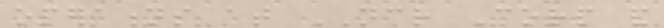operations at NCR Corp and
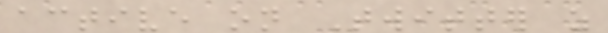active on Twitter as
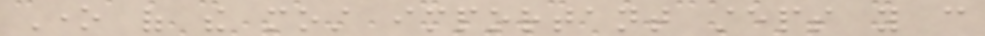One of the most important steps you can
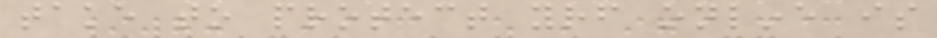take to protect yourself online is
